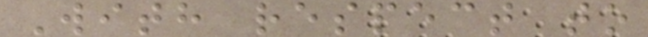With respect to
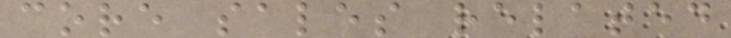core sales related
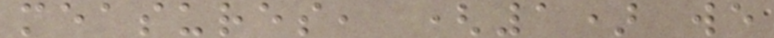measures, (1) we
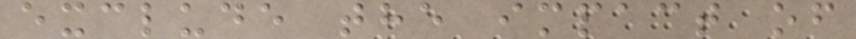exclude the impact of
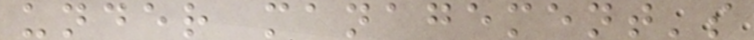under management's
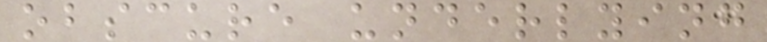obscure underlying
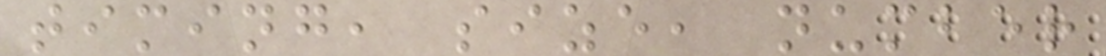timing, size, number
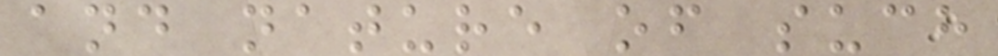and nature of such
